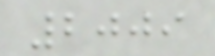2009
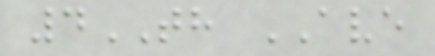4TH AVE
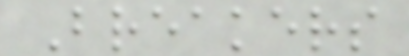Breakers
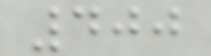400
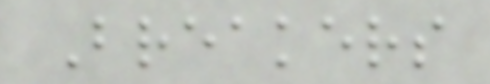Breakers
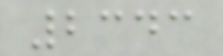2343
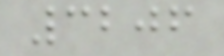3206
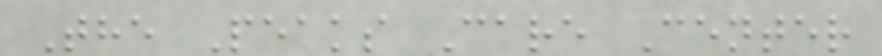The Peaks Care Center
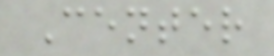Center
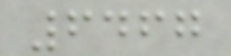6467
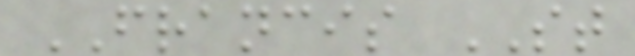FRANCIS ST
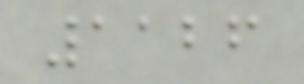1126
